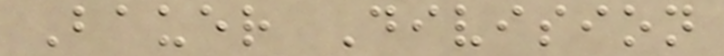Bauer Division
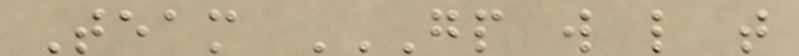Team GP W L T
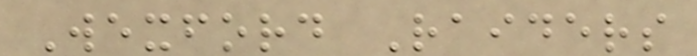Wexford Raiders
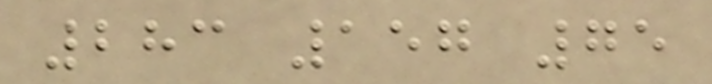283 157 75
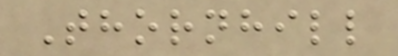Thornhill
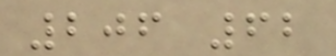206 62
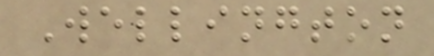Wellington
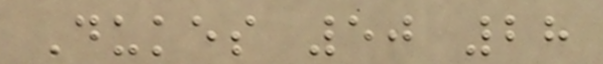Dukes 50 28
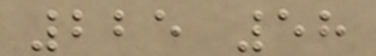225 58
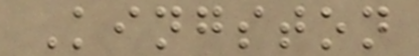Kingston
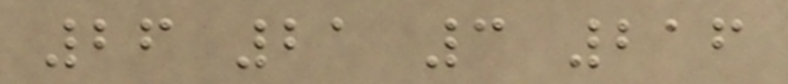26 21 3 216
